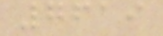7619
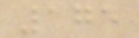175
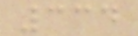334
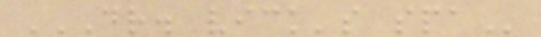DR. VICK'S SPA
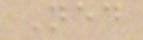Ned
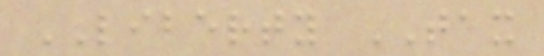LIBERTY TAX
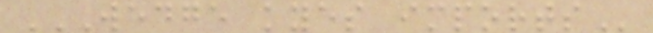WEDGE KYES IMPORTS
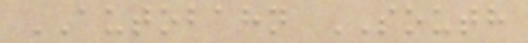AUTOBAHN SOUTH
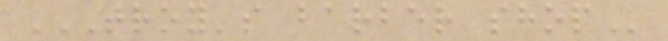TROY'S BARBER SHOP
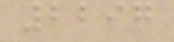2297
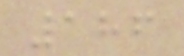186
